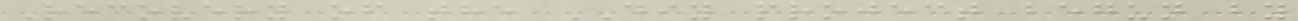Recovery of the DIY project begun by
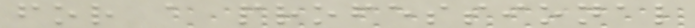for a professional
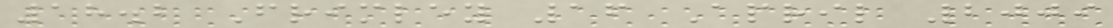18.2 Frimley 16 April 2009
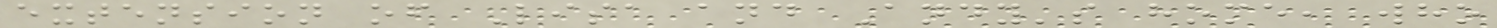extension of Lisa and Andy's home, who
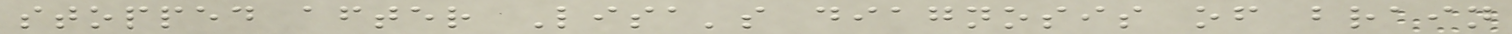stopped after Lisa's diagnosis of brain
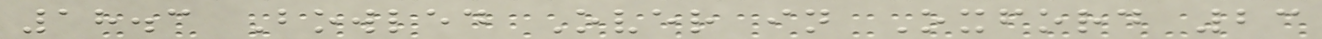18.3 Bowled Over in Oxford 23
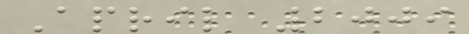April 2009
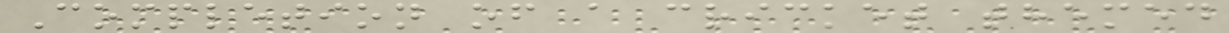Completion of a cricket themed
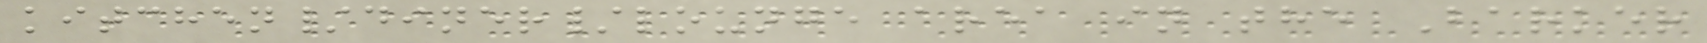kitchen/diner/lounge area in the Barker
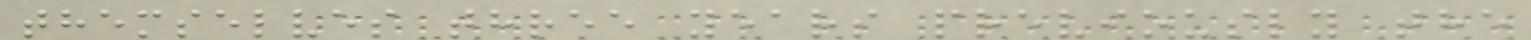themselves three years previously the
